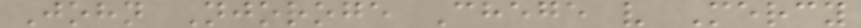John Njoroge Chege v Mercy
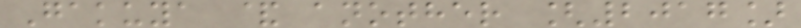Gakuya & another [2017]
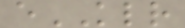eKLR
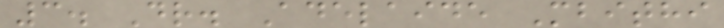3. Dr. Adelaide Mbithi
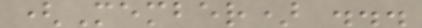(Member) ...
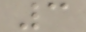3
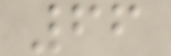66
